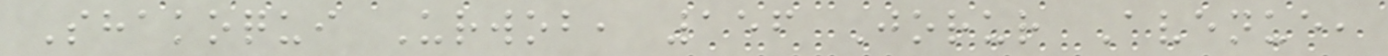Shakoqui Urwob, 156 Jorur Avenue,
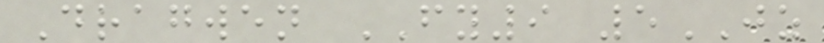Dragwen FY9 5JZ
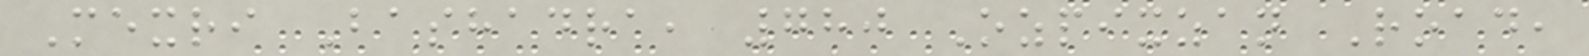Mexri Bashadra, 780 Ozpixzan Road,
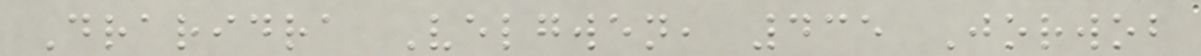Draridra Velgwen, 435 Jorwob
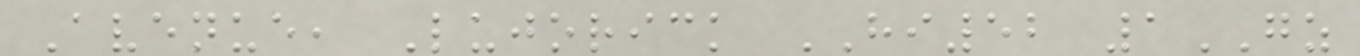Avenue, Lujorick HI52 1GZ
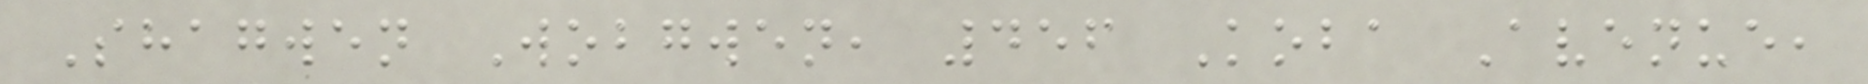Shagwen Wobgwen, 456 Koba Avenue,
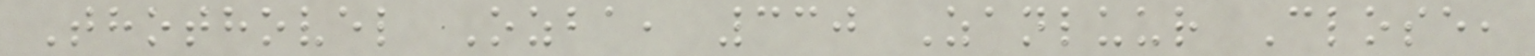Thothovel Ozba, 330 Zanluur Close,
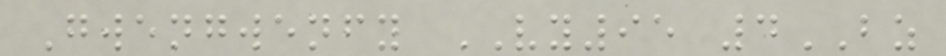Gwengwenfy VY95 4BZ
